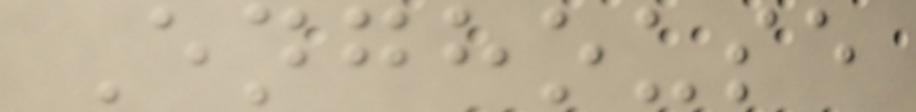Enghouse
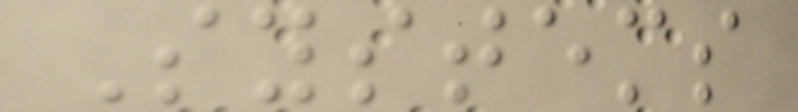Systems
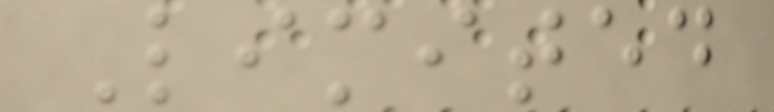Limited
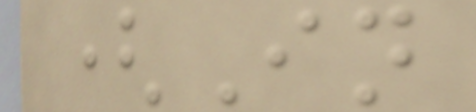(In
